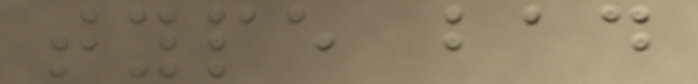type bad
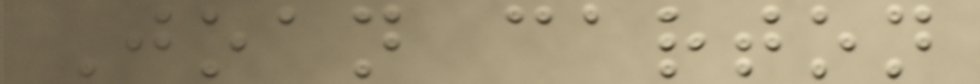Joan carton
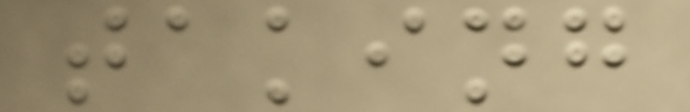taking
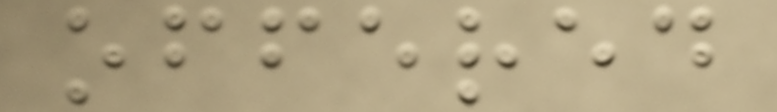offered
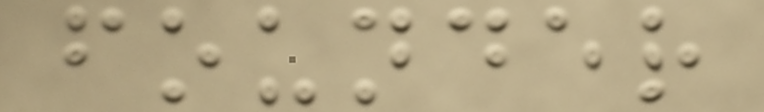founder
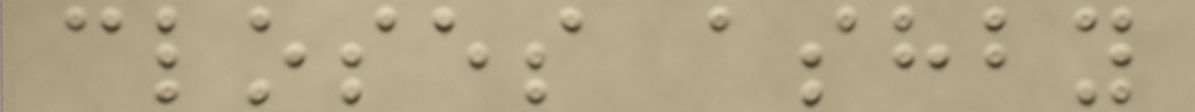closes ashby
